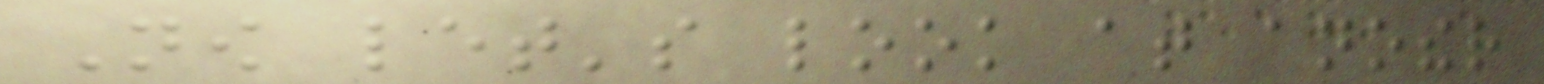Now let's look at another
